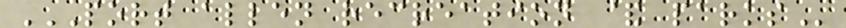PORT ALLEN RECREATION & PARKS
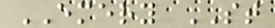EMERY ST
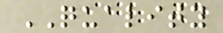QUALITY
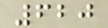620
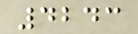4243
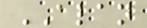ALAN
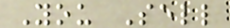You Sell
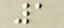1
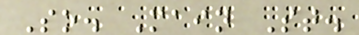So. Main St.
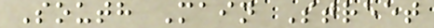South Main Street
